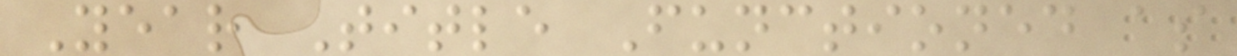Year Title Functioned as
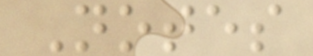Notes
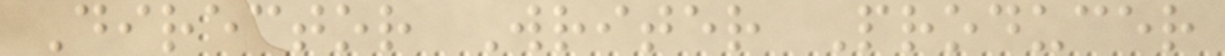Director Writer Producer
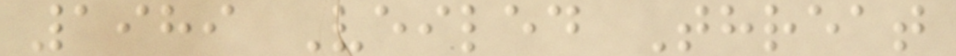1989 Veiled Threat
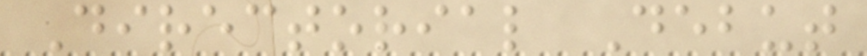Directorial Debut
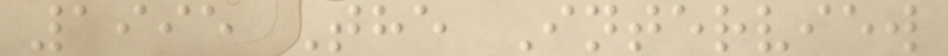1995 The Interview
